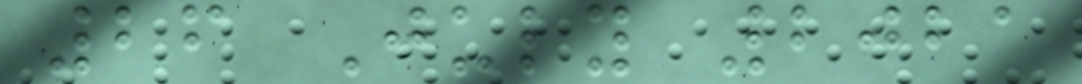26 July 2021
